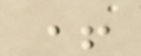+
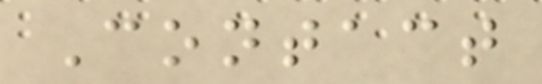Contact
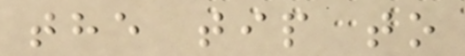the tip to
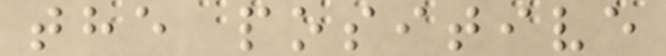the positive
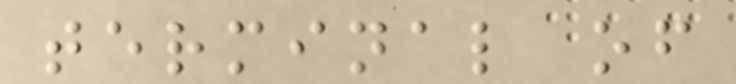terminal of
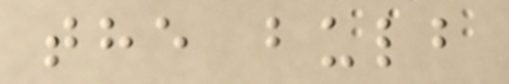the bulb
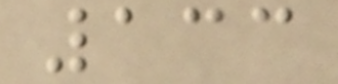133
